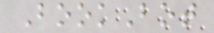BookBot
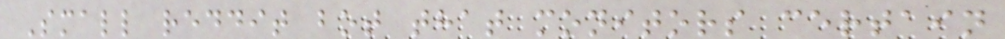Small reddit bot that monitors certain
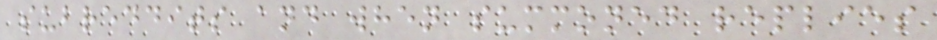subreddits and when summoned replies
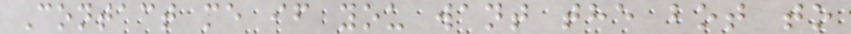Contact me if you want the bot to
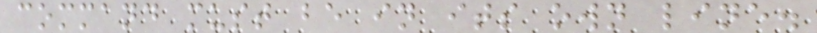command must be in its own line.
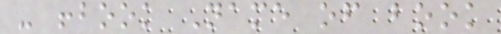- !book Name of book
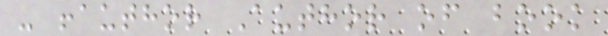- !author Author of book
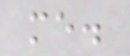me.
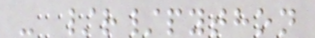- /r/python
